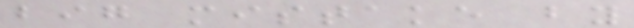big mistake by
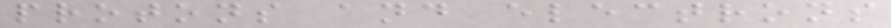protons and electrons
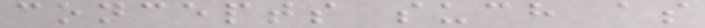concepts such as
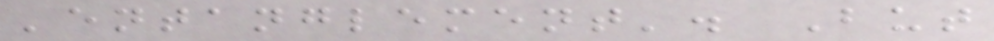'entanglement'. But
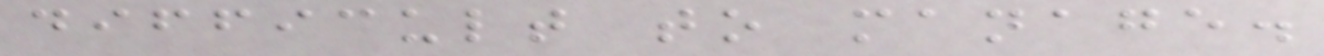difficult to manage.
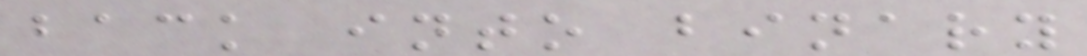back into binary
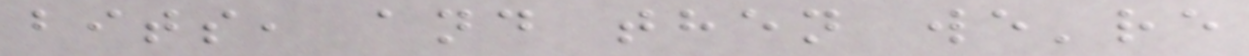bits, and then we're
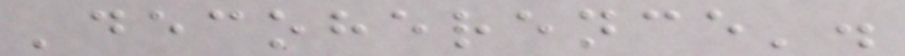'decoherence'.
